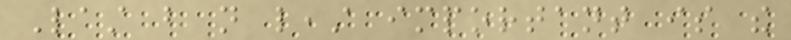Last but not least important is the
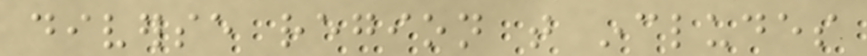diverse region that includes
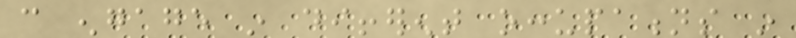can engage in different occupations in
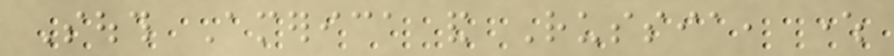South America and Russia, where
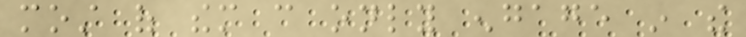most of them can only engage in the
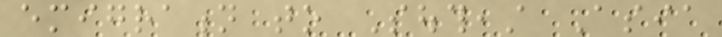emigration to Southeast Asia
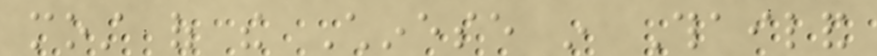most of the Chinese in Thailand
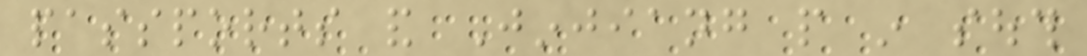passports and Jinjiang people in south
